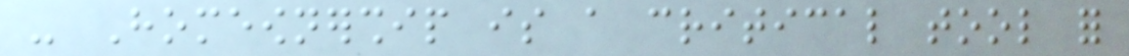- Homeownership is a critical tool for
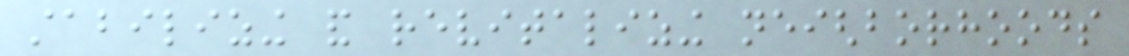stabilizing and revitalizing neighborhoods
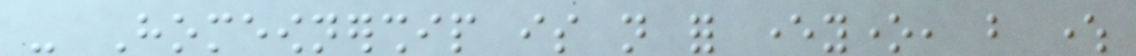- Homeownership is not for everyone, but where
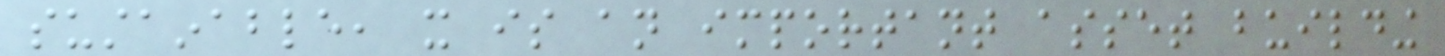sustainable, it is an important asset building
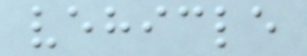vehicle
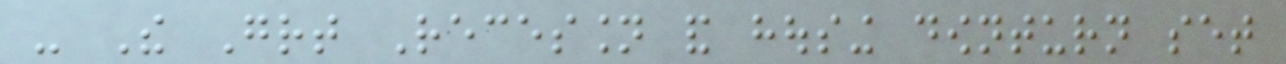- The Great Recession and housing downturn set
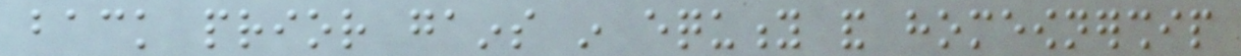back prior gains in equity and homeownership
